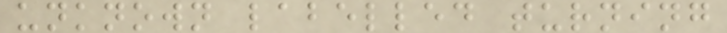unknown labelled turning
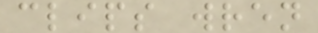clips wren
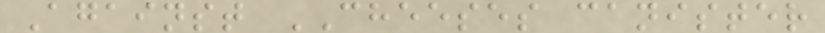Against CHEESES canister
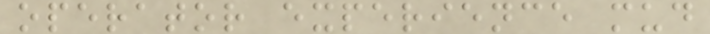operator experience mud
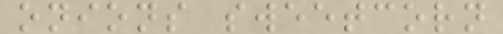onions sweetcorn
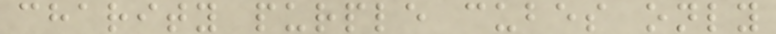charity purple cubes only
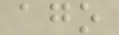ago
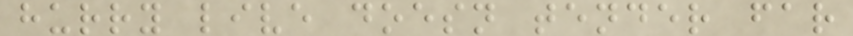hurry live doesn tender far
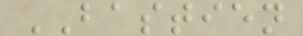BASTIEN
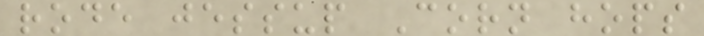rode jessup Corn hops
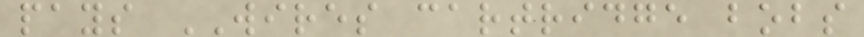pays WIRES cartridge bobs
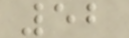52
